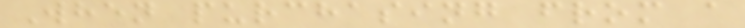When purchasing from a
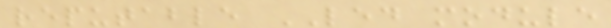reputable LED module
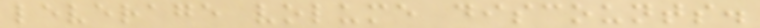leverage volume discounts.
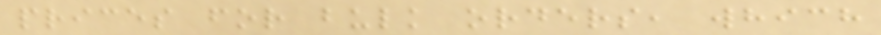prices for bulk orders, which
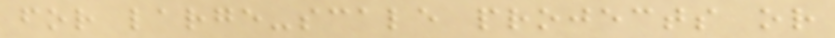for large-scale projects or
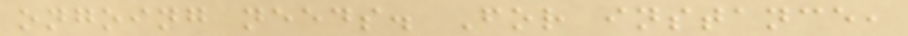ongoing needs. For instance,
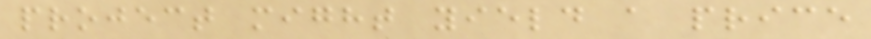project might yield a price
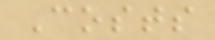Costs
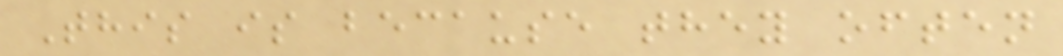This is because they often
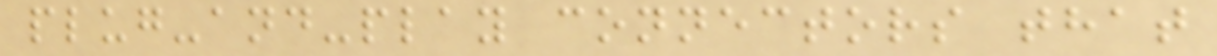plug-and-play connectors that
